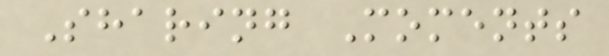Sharing Moments
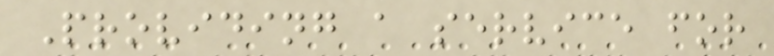Providing a service for
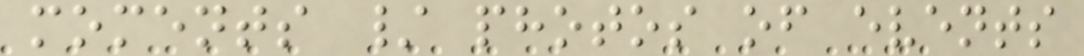moments / photos of events
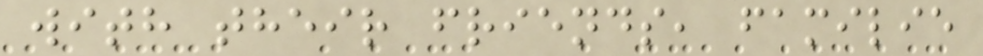with their friends, familie
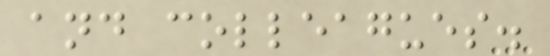and colleagues.
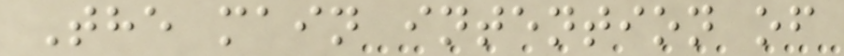The main intention of
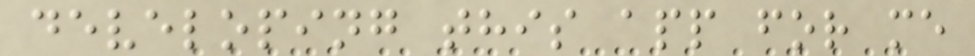developing this app for me
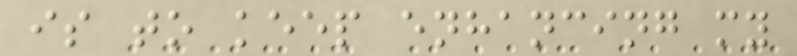is to keep enhancing my
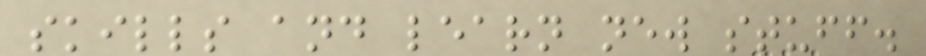skills and learn new stuff.
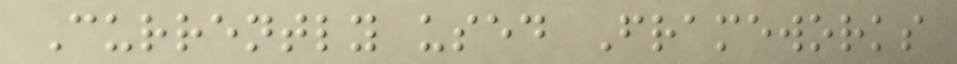Currently used Frameworks
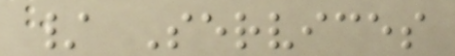/ Services
